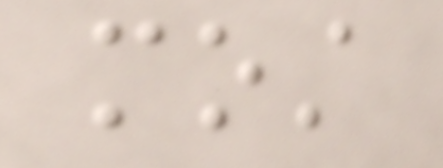most
